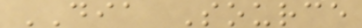DIA Source
